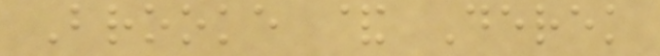Brooke & Derek
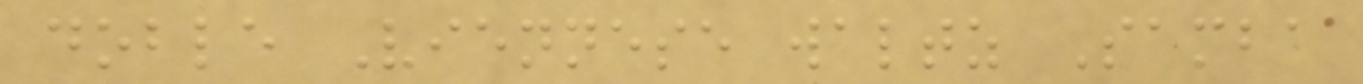doble Viennese waltz Samba
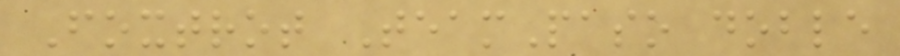Foxtrot TeamPaso doble
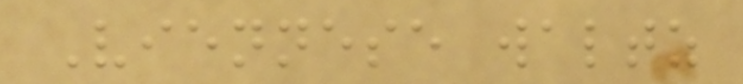Viennese waltz
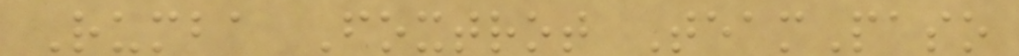Rumba Foxtrot TeamPaso
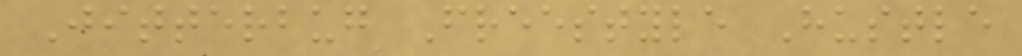Jitterbug Freestyle Hustle
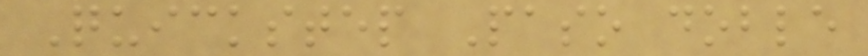Quickstep Paso doble
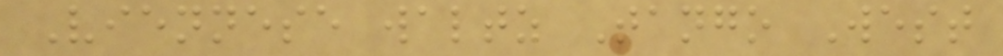Viennese waltz Tango West
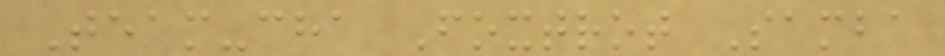Team-cha Foxtrot Samba
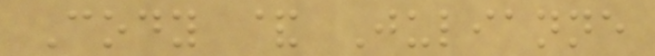Cody & Julianne
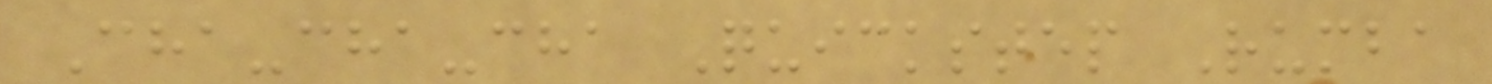Cha-cha-cha Quickstep Rumba
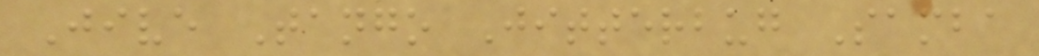Jive Tango Jitterbug Samba
